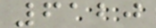6120
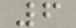6
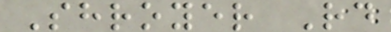Shroyer Rd
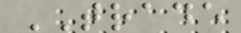TRADE
